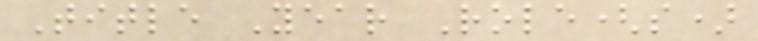Title Year Role(s)
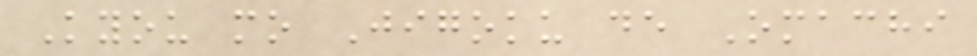Kyou mo Jigoku de Omachi
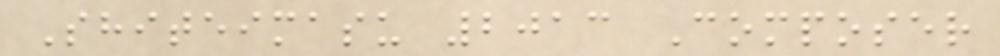Shiteimasu 2013 Composer
